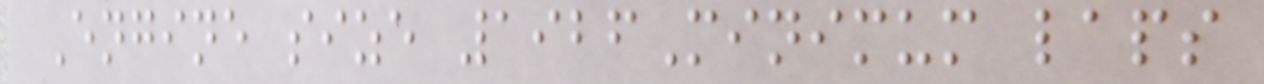Engine size 1926Minimum laps
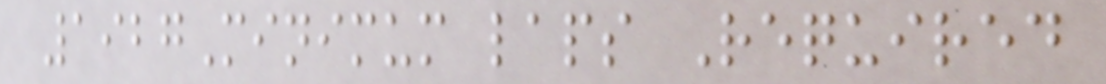1927Minimum laps Required
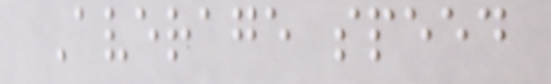Average speed
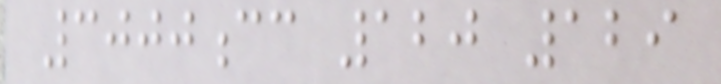3000cc 120 129
